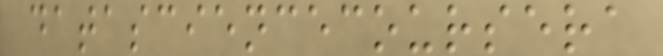datasciencecoursera
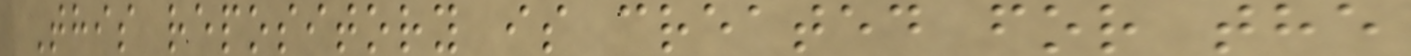This repository is created for the
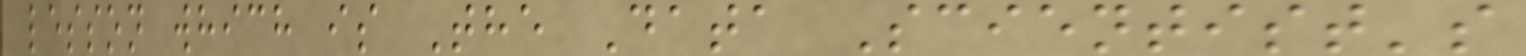lesson which is The Data Scientist's
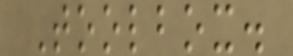Toolbox.
